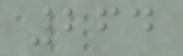264
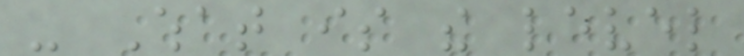- What is the level
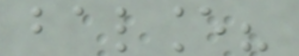balance?
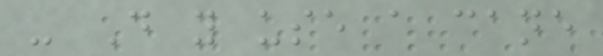- Do you use a cane
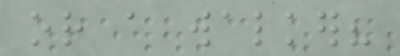or a walker?
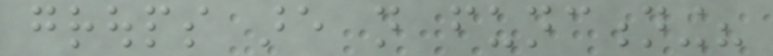groups are not functioning?
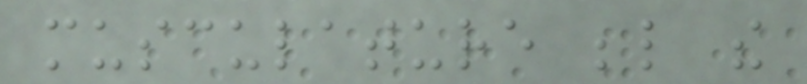musculature below the
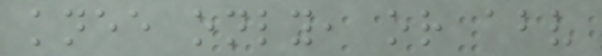knee only, or above
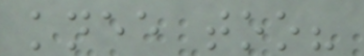knee too?
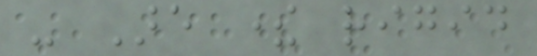- Are there rigid
